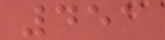451
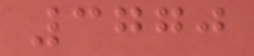3770
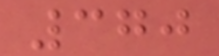370
